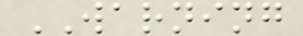WARNING
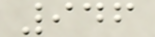946
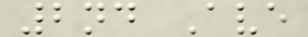2nd Ave
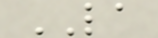LA
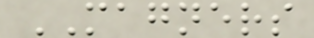MAGNERS
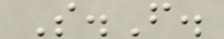S.F.
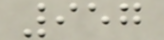957
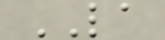LA
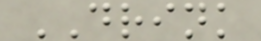DRINK
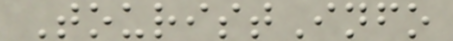TouristInfo
